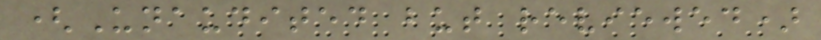(Unaudited but reviewed)
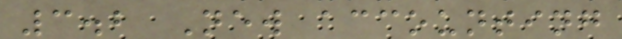3.2 New accounting
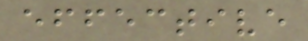effective
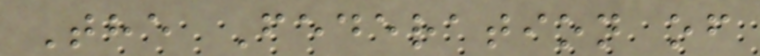The Federation of
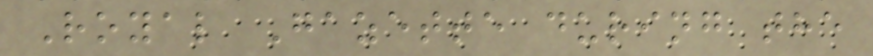Royal Gazette during the
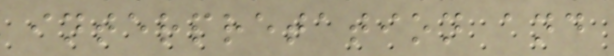interpretation and
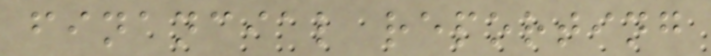financial reporting
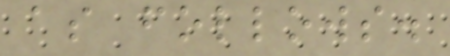as follows.
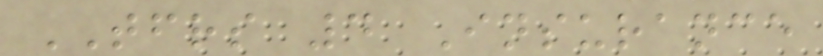TFRS 4 Insurance
